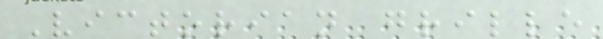Victorian grille
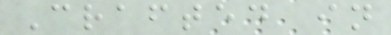Crafted in
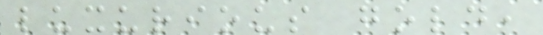luxurious gold,
